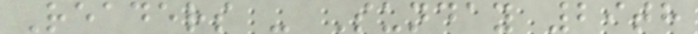Readers - Sunday 29th
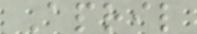April
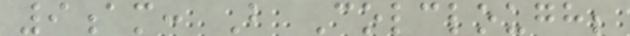9am: B Colclough;
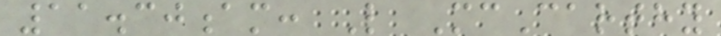11.30am: L McCarthy
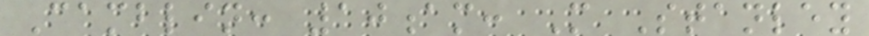Camblin: 10am: M Stanley
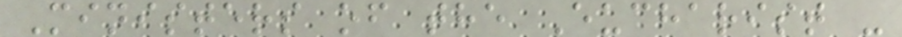Ministers of the Eucharist -
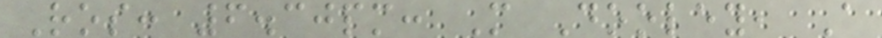Ros: 6.30pm: M Dooley, A
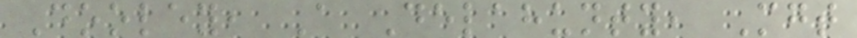Dooley, A Delahunty, Mgt
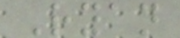Ryan
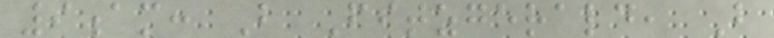9am: B Fitzgerald, B
